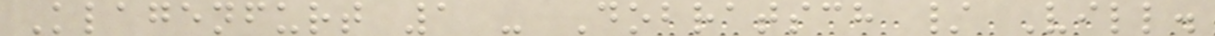Klagenfurt 1 - Dobratsch / Vill.
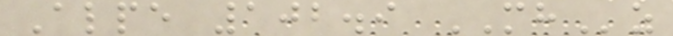Alpe 102.9 MHz
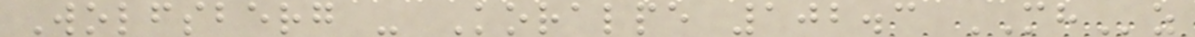Wolfsberg - Koralpe 102.3 MHz
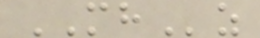MHz
